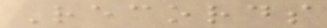Records
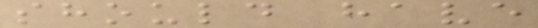should have
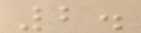2.
